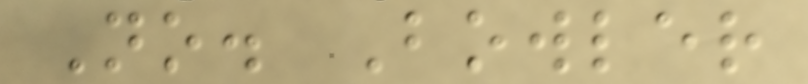No. Bowler
